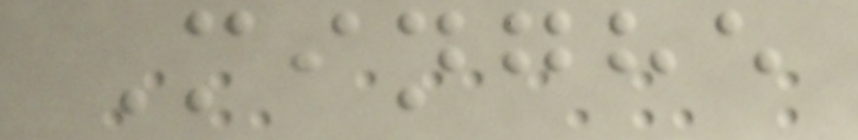Minghe
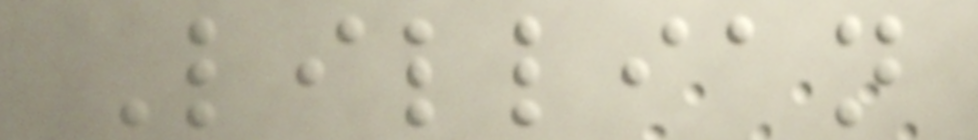Lillian
